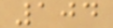104
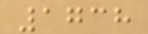1738
